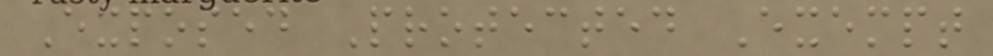Exposed Protected Exempt
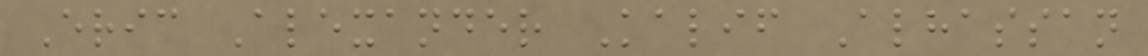Eric Alexander Kalif Alhassan
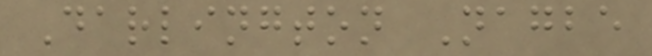Darlington Nagbe
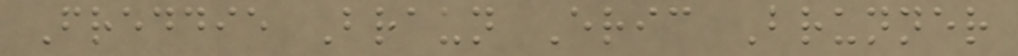Freddie Braun Eric Brunner
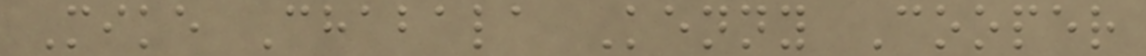Mike Chabala Kenny Cooper
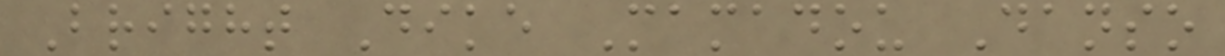Bright Dike Mamadou Danso
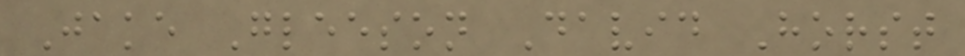Jake Gleeson David Horst
